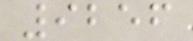9256
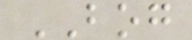BOG
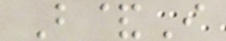B&I
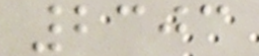2303
